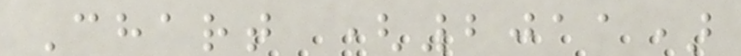Chart (2011)
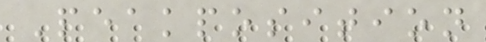Peakposition
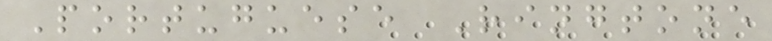Portuguese Ringtone
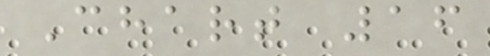Chart 16
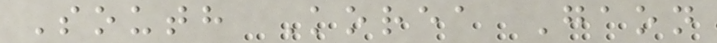South Korea Gaon
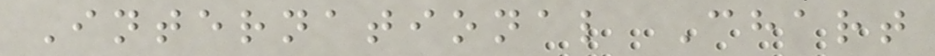International Chart
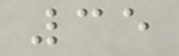35
